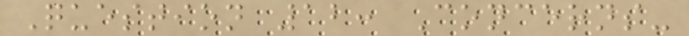Question 12: Concerns-
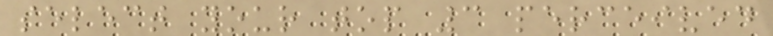select your top 3 perceived
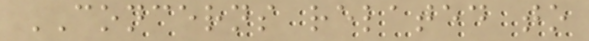CONCERNS related to
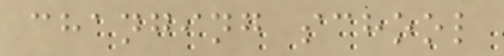changing school
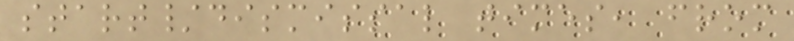start/dismissal times, from
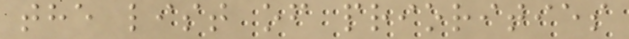the list of priorities
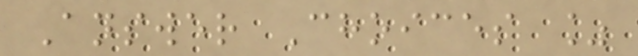Answer Choices %
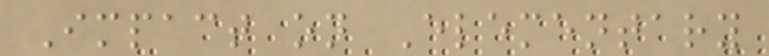Impact on Elementary
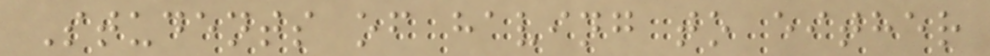Students of having to either
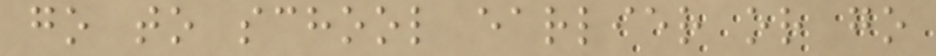go to school earlier or go
